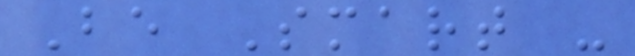Be Smart -
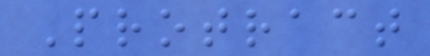Protract
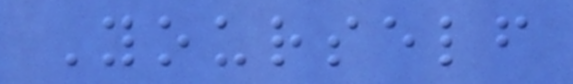Yourself
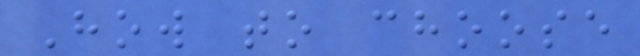How to choose
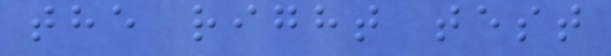the right test
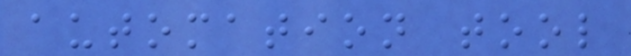automation tool
